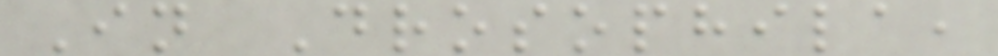In Drosophila,
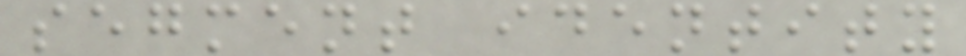segment identity
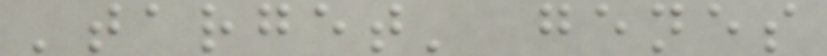'target' genes
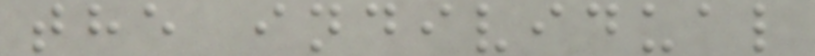the individual
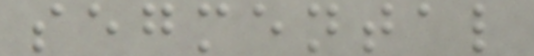segmental
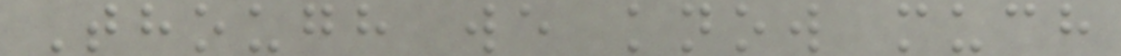Though we know much
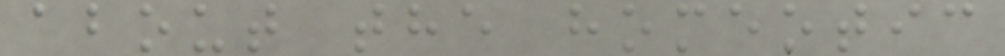about the homeotic
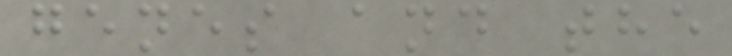genes and the
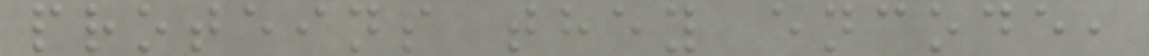proteins they encode,
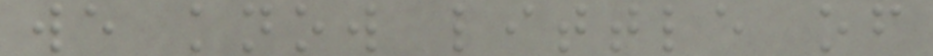we know little of
